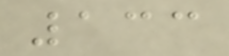133
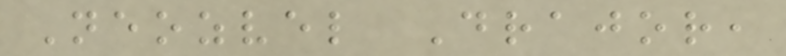Neozvel Drajor,
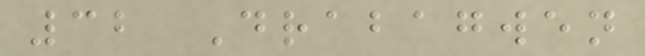32 Drabagwen
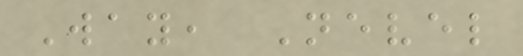Way, Nevel
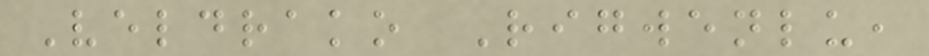Veldrako Rigwenlu,
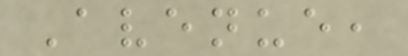Avenue,
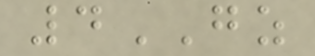4GZ
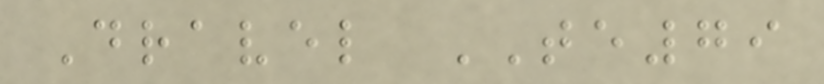Dravel TE79
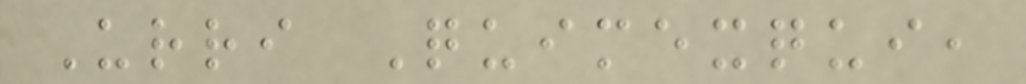Urri Quimexqui,
